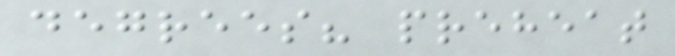degrees? preheat
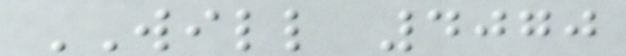WILL 4070
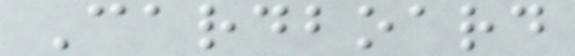Cardboard
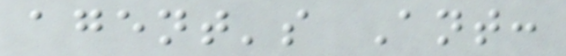agent's Ant:
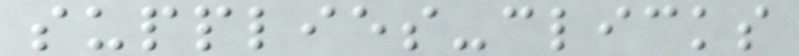supplies-clicks
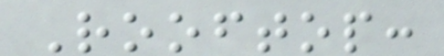Rooftop:
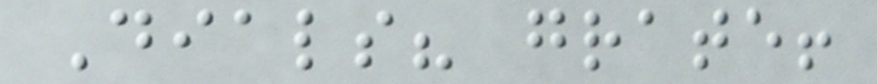Dials? grate!
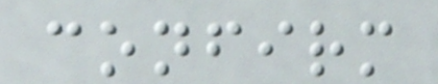confirm
